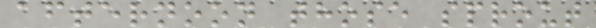afternoon those sprout
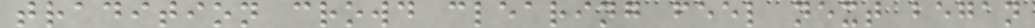tradition crowd clearing feel next began
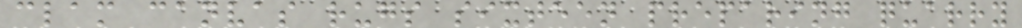clam canvas rugs sixteen preparing quarry
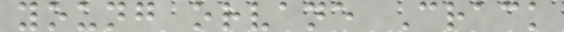young orvane Crack
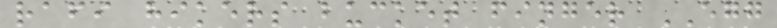rafi hikers bucket finger EGG
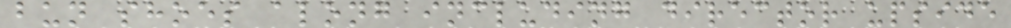bun shoes along including director upside
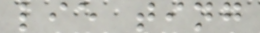lie ting
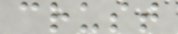crust
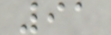91
